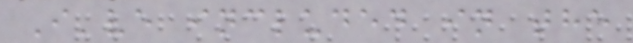I've included in the
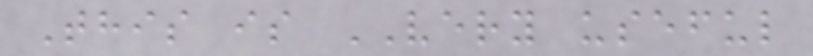This is VERY useful
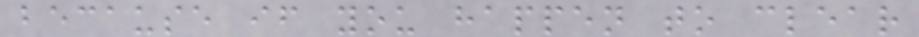because if you happen to clear
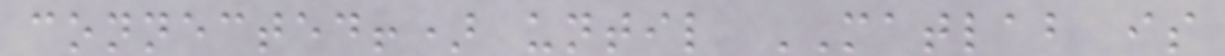connected!) until MATLAB is
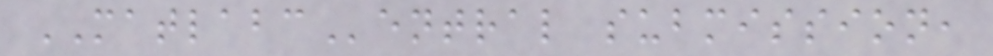MATLABCentral submission,
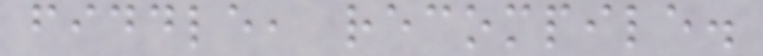fiddle, recompile.
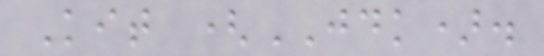Kit (JDK).
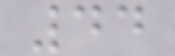44
